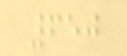650
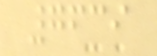7639
